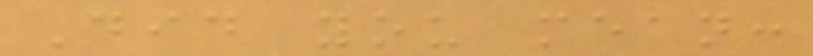Did you mean:
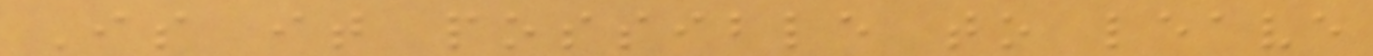Is it possible to leave
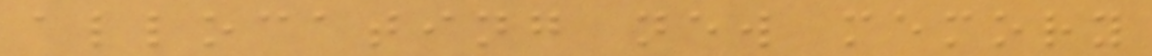allocating new memory
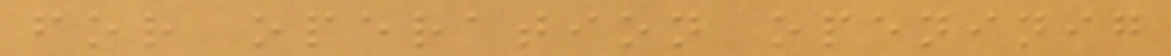for operation openinig
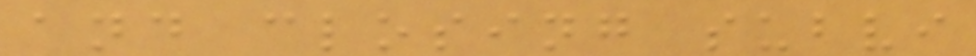and closing subvi
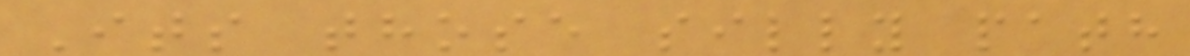Its those silly path
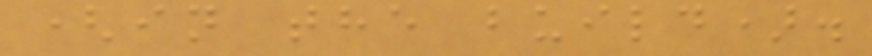(in the build).
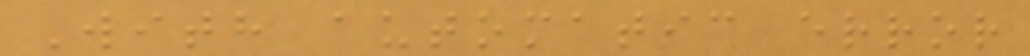With automatic error
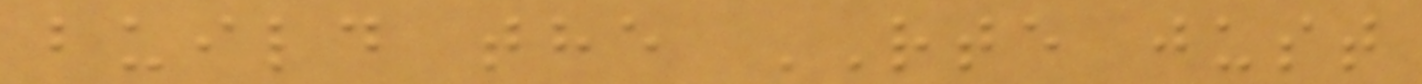build the RTE just
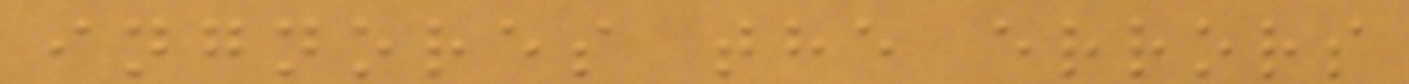ingnores the errors
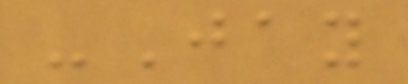-Jay
